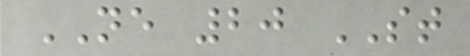NE 20 ST
